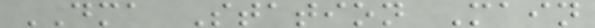DMA Station Main
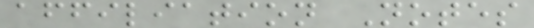affiliation Notes
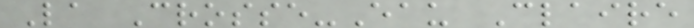La Crosse-Eau Claire
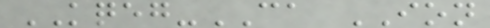KQEG-CA ION
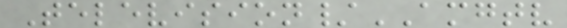Television/AMGTV
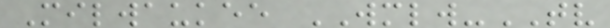Milwaukee WMLW-TV
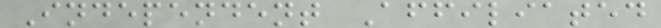Independent Affiliated
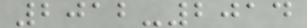2012-2014
